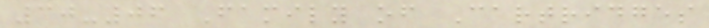30-06 Family of Cartridges
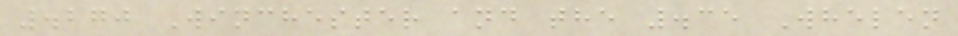.270 Winchester and the .35 Whelen
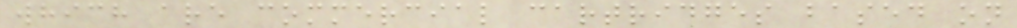which are commercial cartridges based on
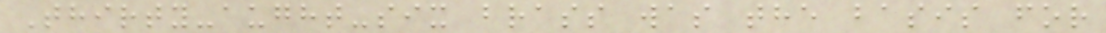Thirty-aught-six brass was the basis for
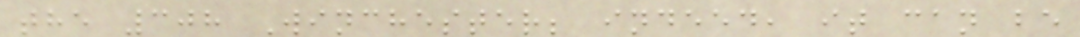the 308 Winchester; indeed, it can be
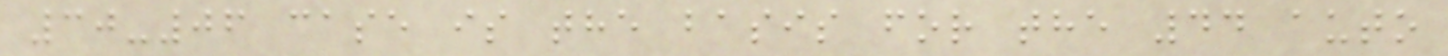30-06 case is the basis for the 44 auto
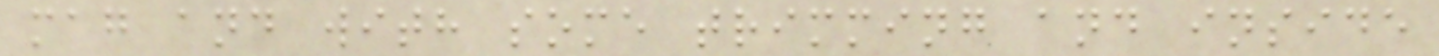mag and with some trimming and inside
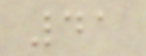41
